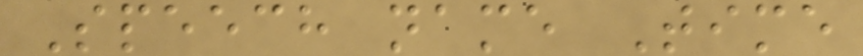Speech name Time
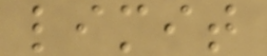limit
